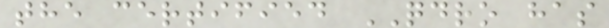the certified QDRO has
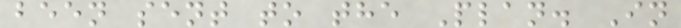been sent to the Plan. In
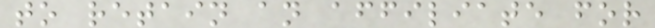to retain an affiliate for
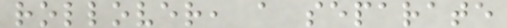rollover, a separate
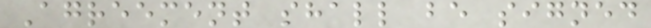Agreement shall be signed
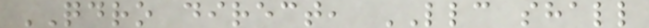QDRO direct, LLC shall
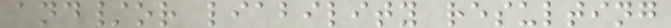and/or liability resulting
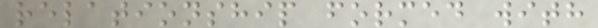relationship formed with
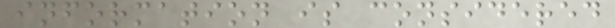information is considered
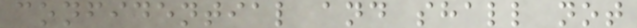confidential and shall not
